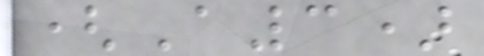(A3)
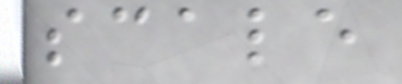scale
